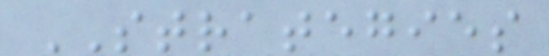STRATEGIES
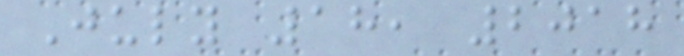July 18, 2018
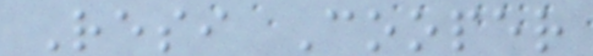Resi Cooper
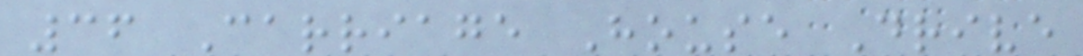36 Carriage House Drive
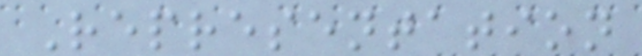Representation
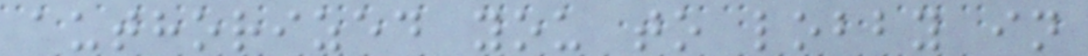authorized you to lobby in
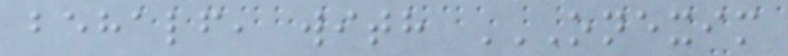behalf, with ONEXIM
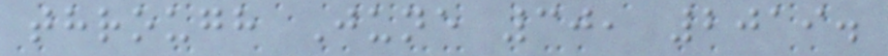through June 30, 2019.
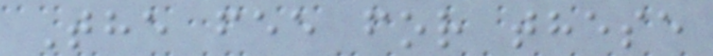The fee for these
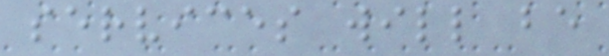services will be
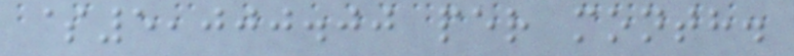$5,000.00 per month.
